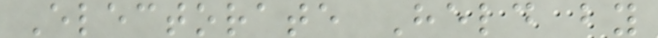Electorate Held by
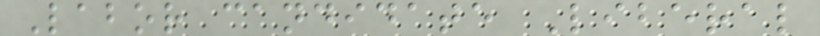Labor candidate Liberal
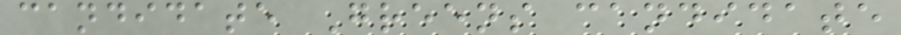candidate Greens candidate
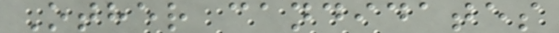Other candidates
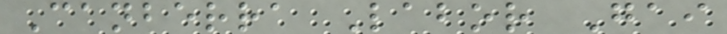Canberra Labor Gai
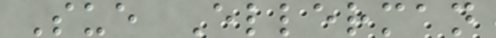Sue Ellerman
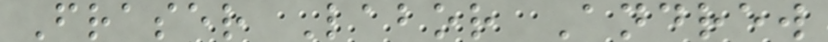Fraser Labor Andrew
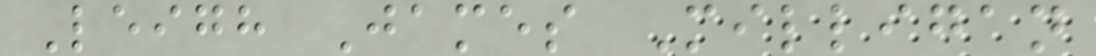Leigh James Milligan
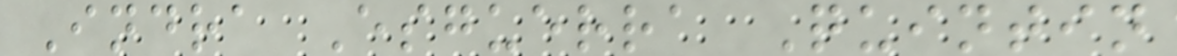Indra Esguerra Quintin
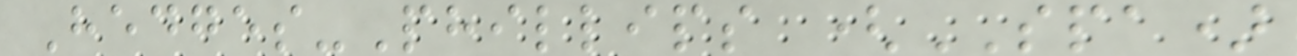Hedges-Phillips (SPA)
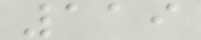119
